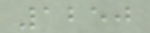1250
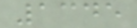1345
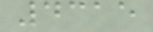4315
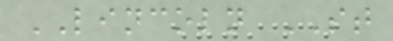LINCOLN ST
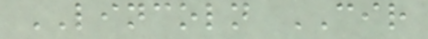LINCOLN CIR
